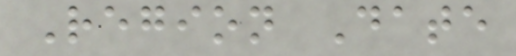Region Date
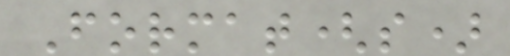Format(s)
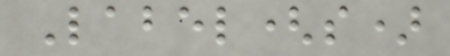Label(s)
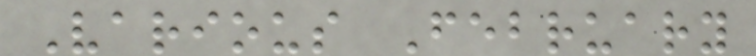Various February
